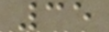35
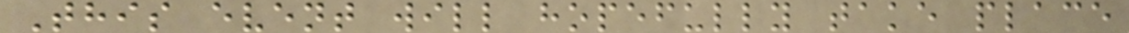This event will hopefully take place
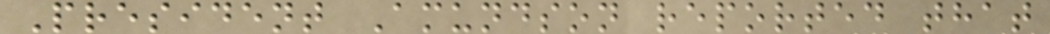President Amundson reported that
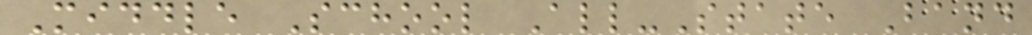Middle School All-State Band
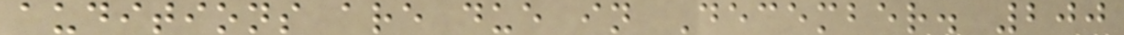auditions are due in December. 200
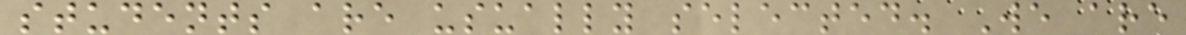students are usually selected. We are
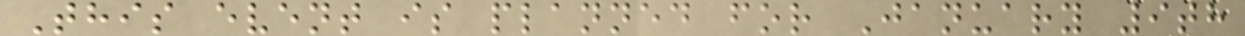This event is planned for January 9th
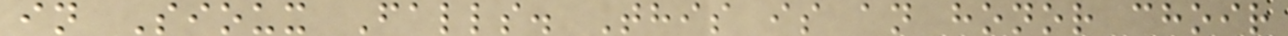in Sioux Falls. This is an honor choir
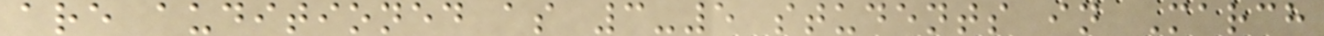are auditioned as 3-5 students in March
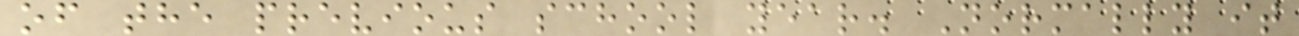of the previous school year. Normally it
